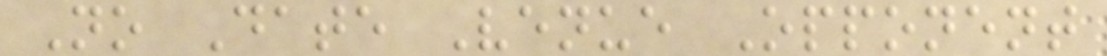No Date Venue Opponent
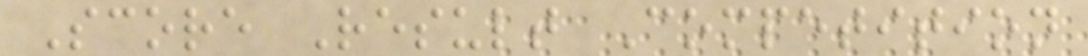Score Result Competition
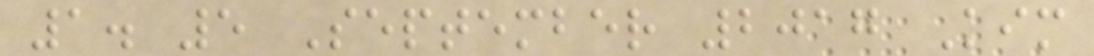1. 5 September 2017 Kim
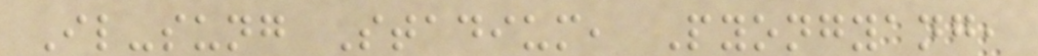Il-sung Stadium, Pyongyang,
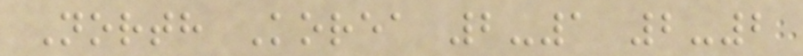North Korea 2-1 2-2
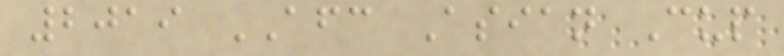2019 AFC Asian Cup
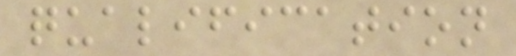qualification
